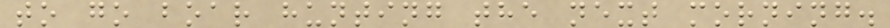to go boar hunting the next morning.
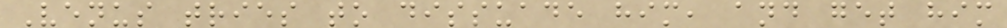Venus tries to dissuade him, and get him
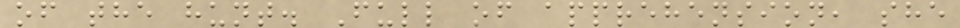of the hunt. Full of apprehension, she
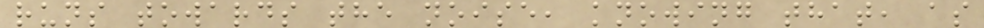runs towards the noise, knowing that, as
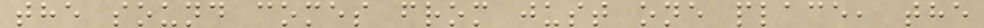the sound comes from just one place, the
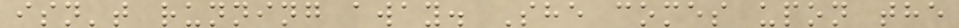isn't running away. She comes upon the
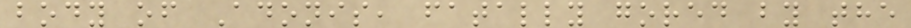body of Adonis, fatally gored by the
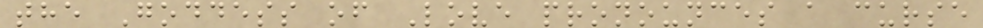the Goddess of Love pronounces a curse
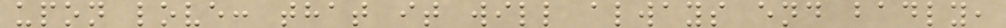upon love: that it will always end badly,
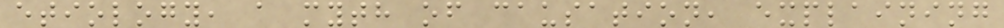etiology, a myth of causation, explaining
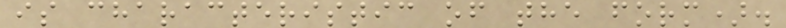is characteristic of the form).
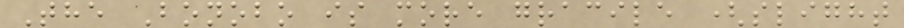The Bonobo is more gracile (slight
